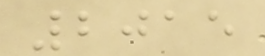2015
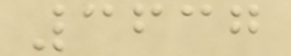3637
